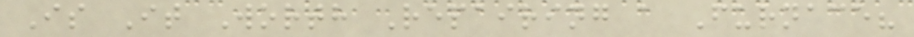Is It Worth Repairing a Furnace?
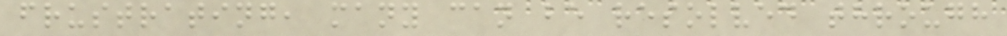frustrating, many can be resolved through
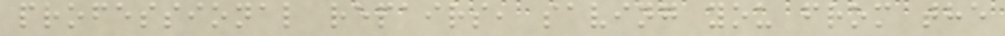professional repairs, saving you from the
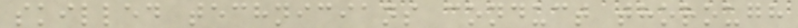skilled technicians conduct thorough
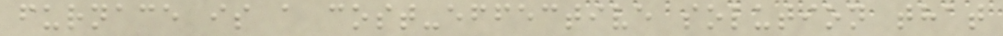furnace is a cost-effective solution that
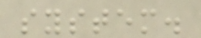system.
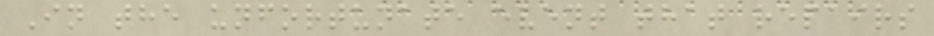In the unfortunate event that repairs
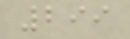299
